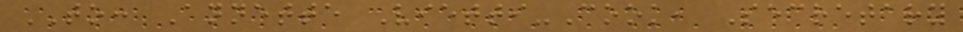TO: Annette Vietti-Cook, Secretary
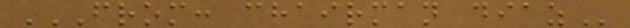FROM: CHAIRMAN DIAZ
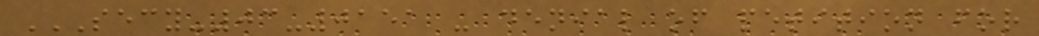SECY-03-0151 - DENIAL OF PETITION FOR
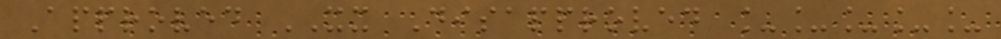Approved XX Disapproved _____
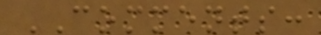COMMENTS:
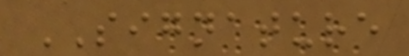SIGNATURE
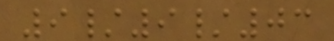9/9/03
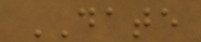DATE
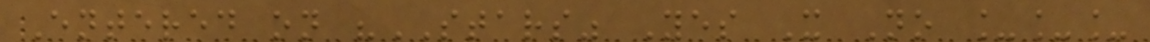Entered on "STARS" Yes X No ___
